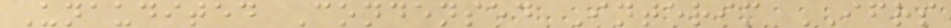Unaudited Condensed Interim IFRS
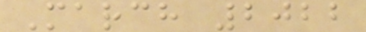March 2022
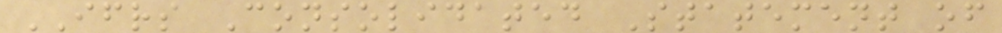IFRS Consolidated Statement of
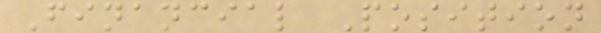Financial Position
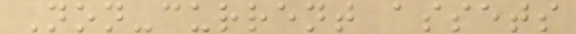Non-current assets
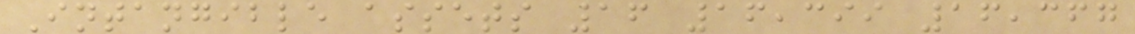Intangible assets 16 16,399 16,367
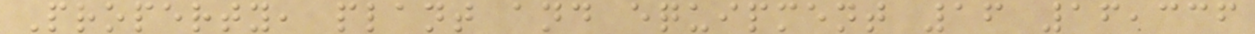Property, plant and equipment 16 16,336
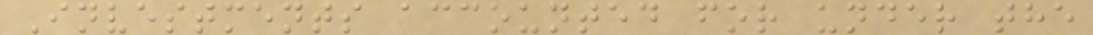Investments accounted for under the
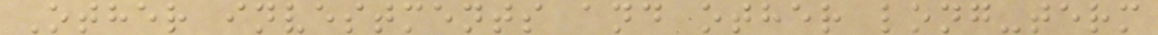Other investments and other long-term
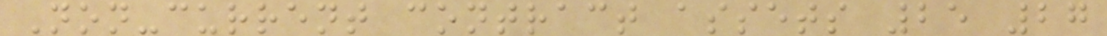Non-current contract assets 25 27
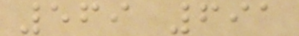569 691
